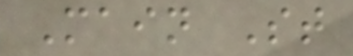Main St
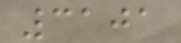3101
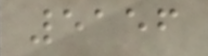5156
